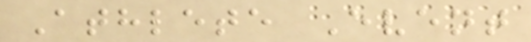Athlete Event
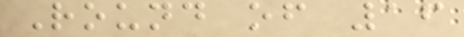Round of 16
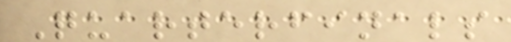Quarterfinals
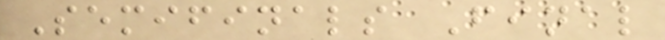Semifinals Final
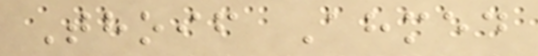Thoif Ahmed
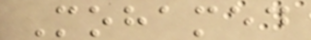Mohamed
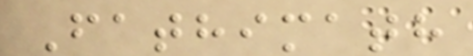Fathimath
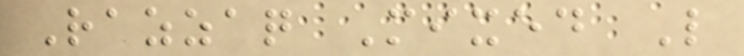Razzaq Mixed L
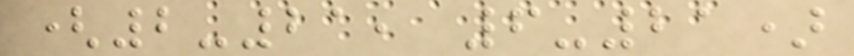(2-21, 6-21)
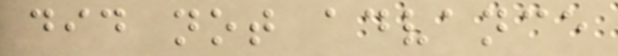did not advance
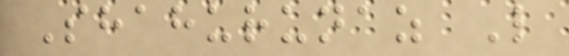Shahurunaz L
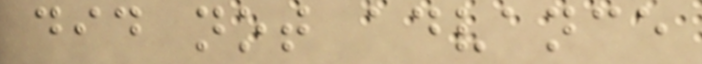did not advance
